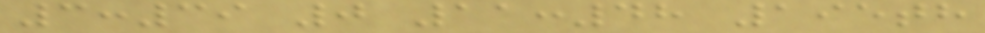3:39 0 11:48 195th
